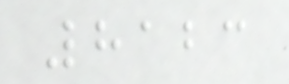8123
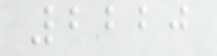2220
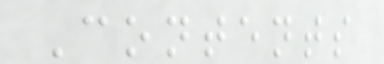Contents
